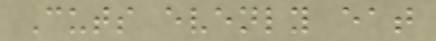Cuts evenly eat
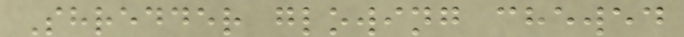Shredder glowing chewed
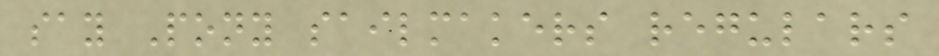say Pony sailmakers regulars
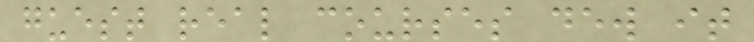guest real courses dew it
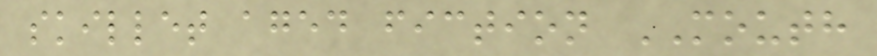skillet aged fiction MOUTH
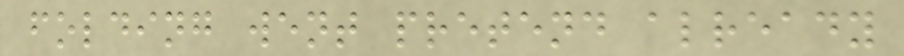folding went pretend already
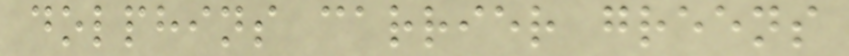dolphins carrier greens
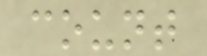count
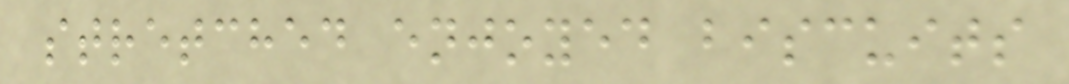stretched enjoyed biscuits
